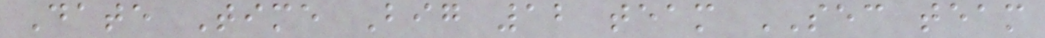Date Time Big 12 team SEC team
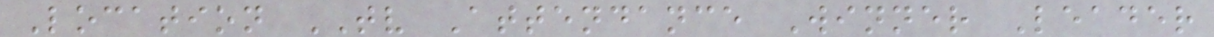Location TV Attendance Winner Leader
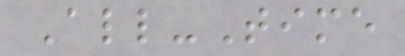All-Time
